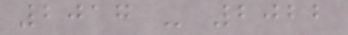2017 - 2022
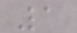1
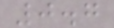0.7
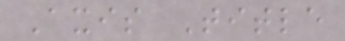Axis Title
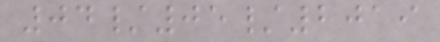04/05/2019
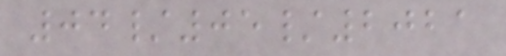04/05/2021
